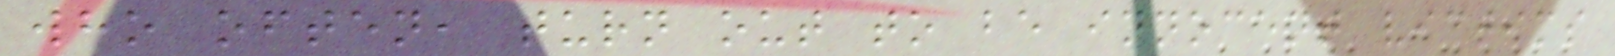who often, turn out to be innocent victims
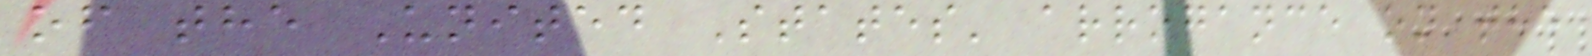of the United States' arrogance on the
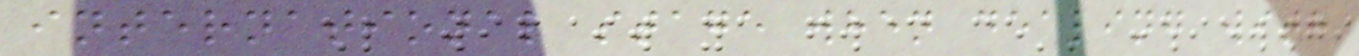international stage when dealing with
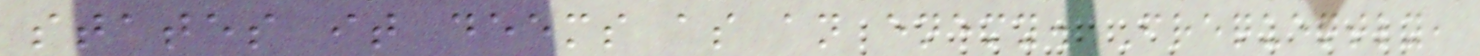states it deems as an enemy. Frequently,
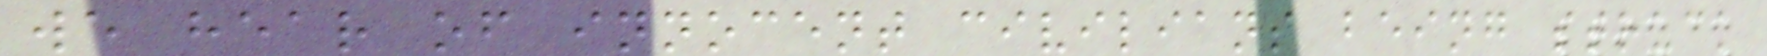we hear of innocent civilians being struck
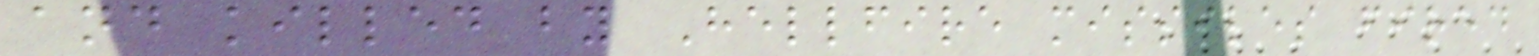and killed by Hellfire missiles fired
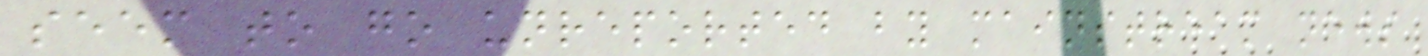seem to go unreported by mainstream news
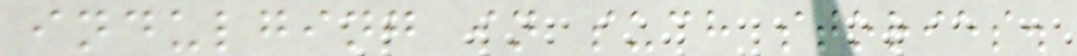indulging in such stories.
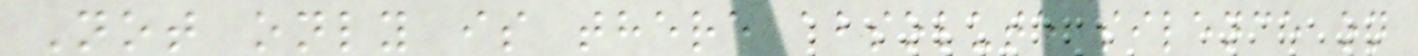Not only is there absolute silence on
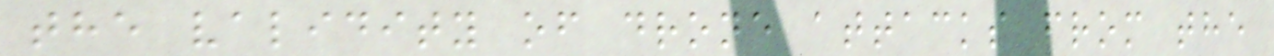the validity of drone attacks from the
